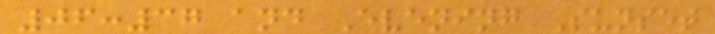06:37 and Evening Sunset
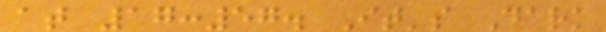at 17:57. It's Dark
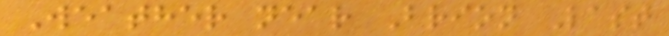Weather near Brion Last
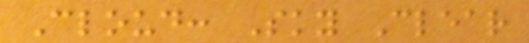Cloud: Sky Clear
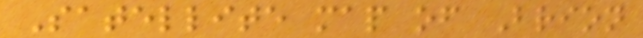Satellite map of Brion
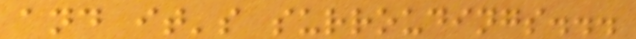and it's surroudings...
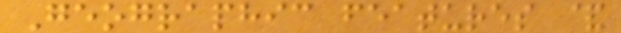Geographic features &
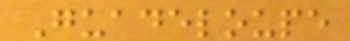Guadeloupe
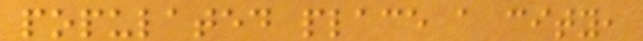populated place a city,
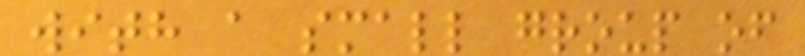with a small group of
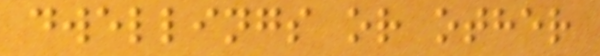dwellings or other
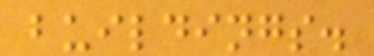buildings.
